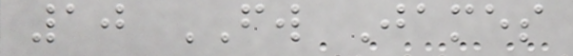10 FW James
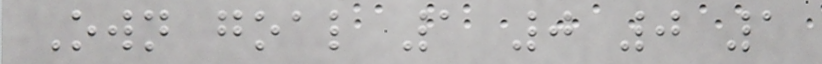Own goal 1 0 0 1
